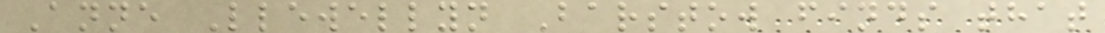Anne Llewellyn Barstow finds that
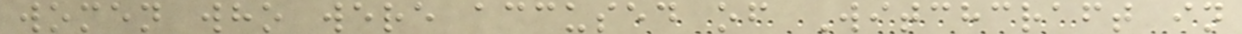women who were accused of Witchcraft in
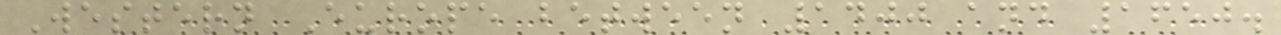Western Europe between 1400 and 1650.
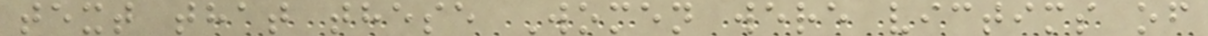text that these Women were victims of
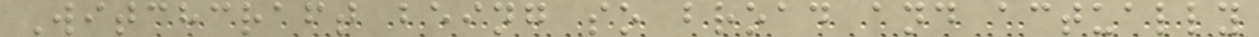Witchcraft being so broad and actually
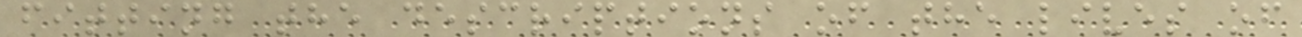fitting the descriptions of the lives of
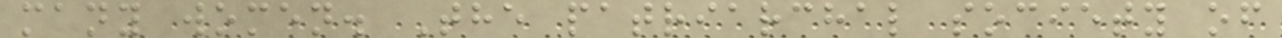many women. The patriarchal society of
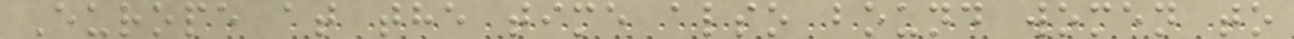Europe at the time also bound women to
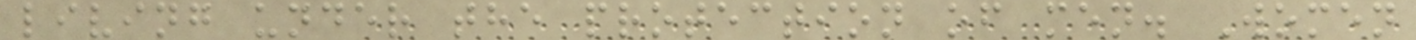living under the protection of men. Women
